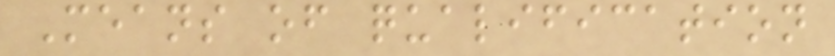Means of qualification
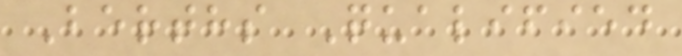Berths Qualified
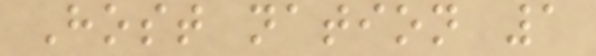Host nation 1
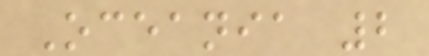Oceania 2
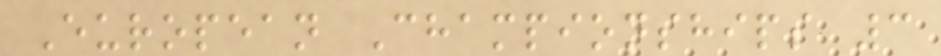European Championships 3
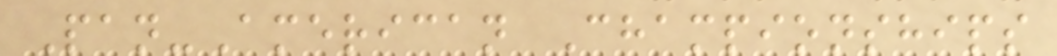Pan-American Championships
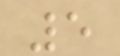5
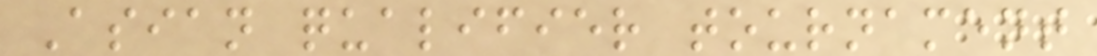Asian qualifier tournament
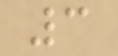3
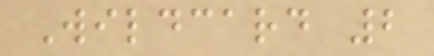Wildcard 2
